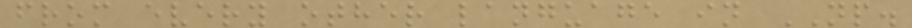from every other language in NP.
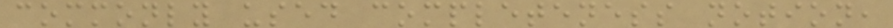commonly used completeness notion,
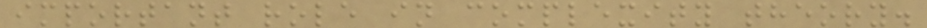important role in complexity theory.
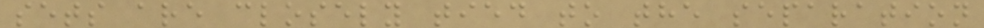sets are closely tied to the separation
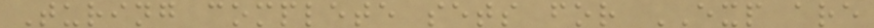Turing complete sets for EXP are
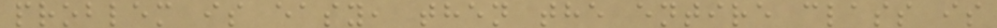problem is easy, then the entire class is
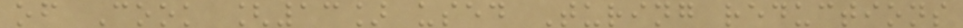of Cook [13] used Turing reductions
